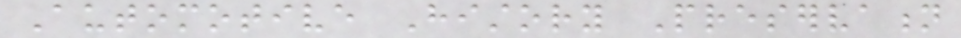Automotive History Preservation
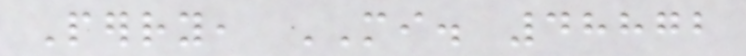Perry, MI. 48872
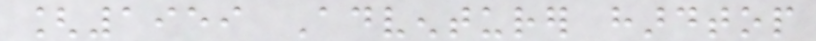[1959 Adventurer hardtop
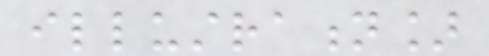illustration]
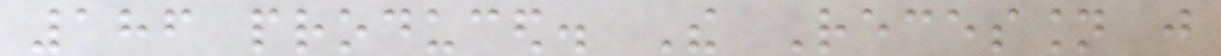186 produced. The Recession just
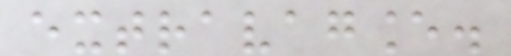extravagance.
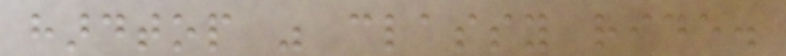hardtop was classy ride.
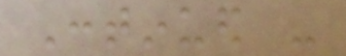Continued -
